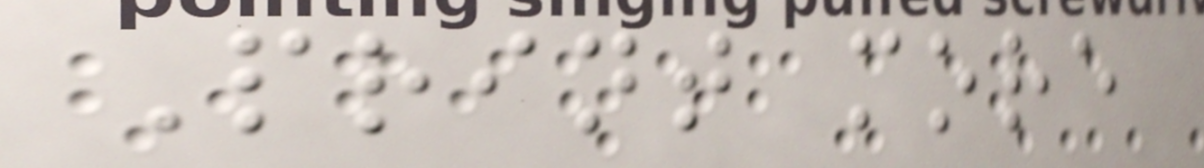Print more
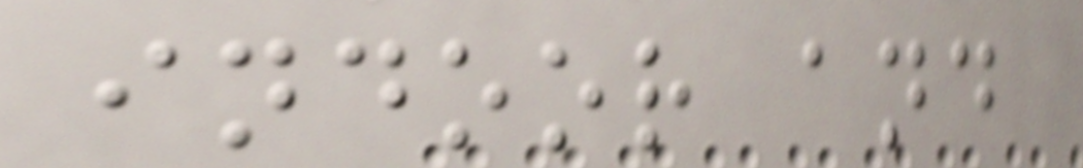indoor and
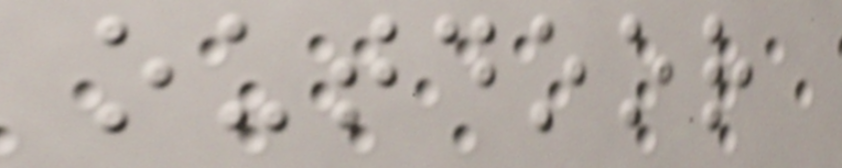outdoor
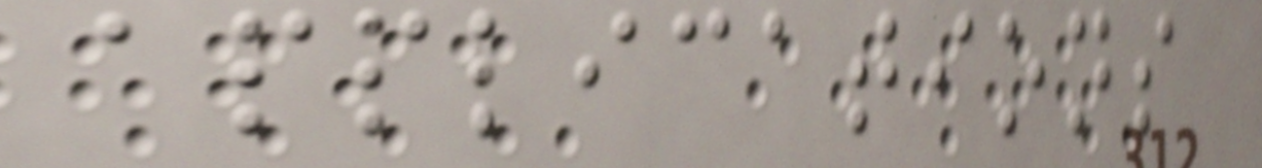applications
